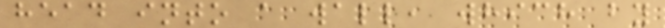head into a wall, which by
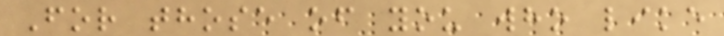For those of you who like
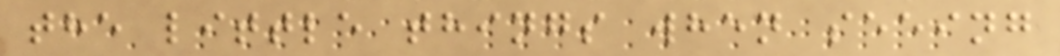the little things when seeing
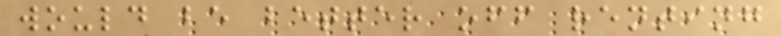would be better off renting
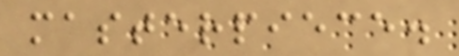masterpiece.
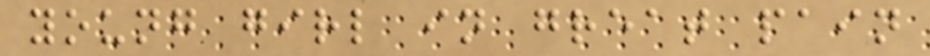young girl in great pain
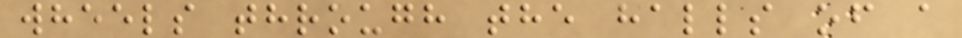wheels through the halls of a
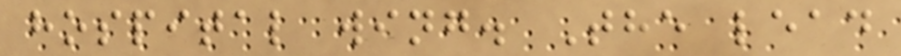hospital wing. The lead
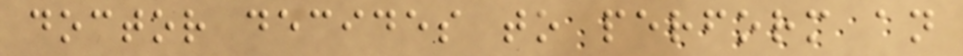doctor decides to perform an
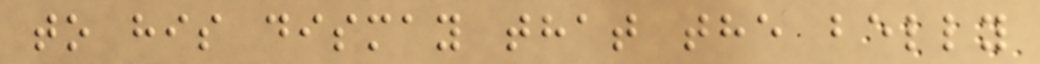to his dismay that the belly
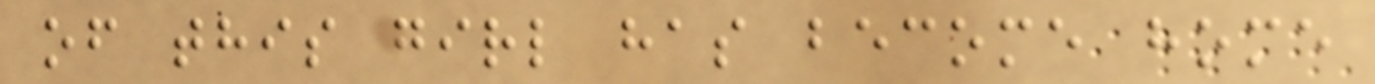of this girl has become home
